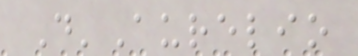D'Aurelio
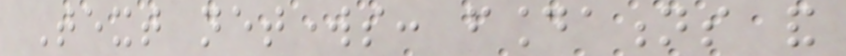Text networks: foundations and
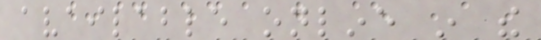available online in the
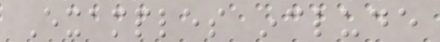Examples include
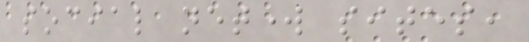social network sites,
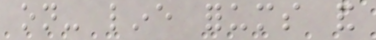on- line forums and
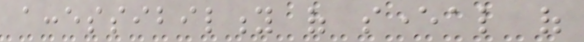accessibility of several of
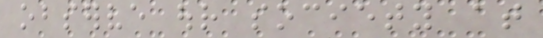observe our society at
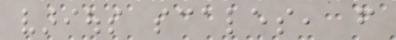various scales, from
